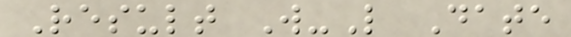Result W-L Date
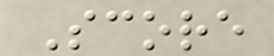Score
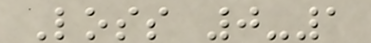Loss 0-1
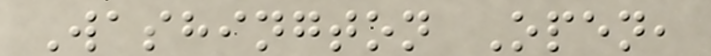Washington Open,
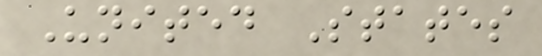United States
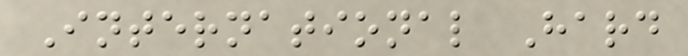International Hard
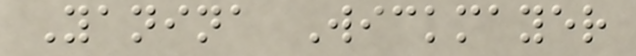Yanina Wickmayer
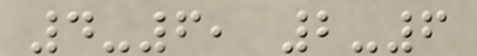4-6, 2-6
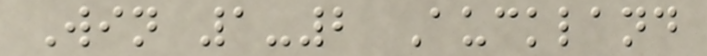Win 1-2 Auckland
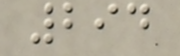294
